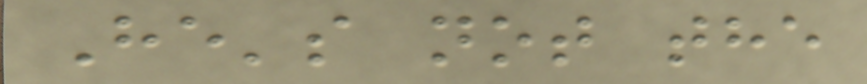He's not the
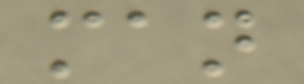man
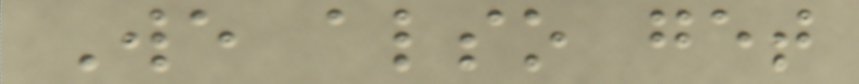We also get
